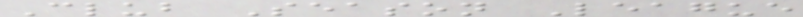Club Season League
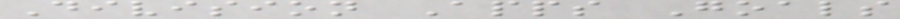Division Apps Goals
